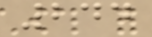244
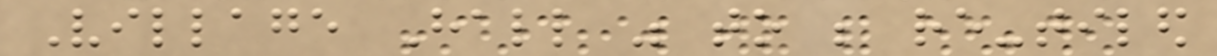Village Hall was to be re-tiled
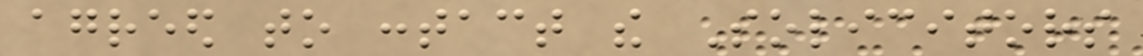agreed to contact the Solicitors
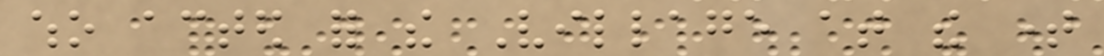who acted for the Village at the time
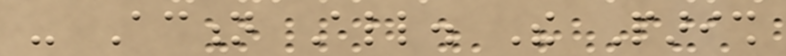- Action All. The Parish
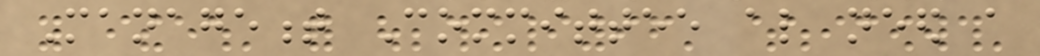Management Committee also need a
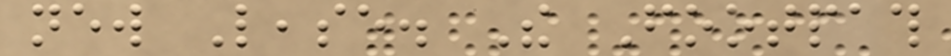new Lease. The Footpath
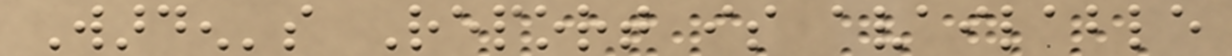Warden's Report is available
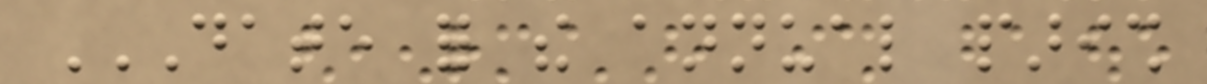DATE FOR THE ANNUAL PARISH
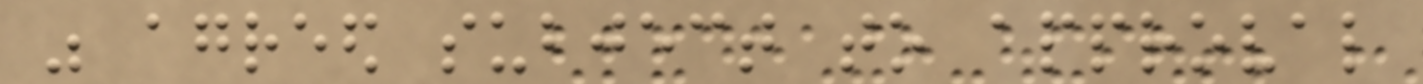was agreed subject to approval
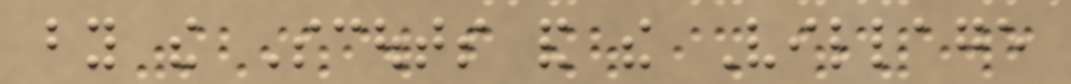by the Scouts and the Village
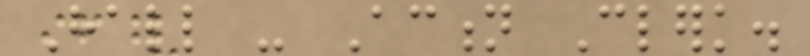Hall - Action Clerk.
